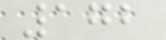172
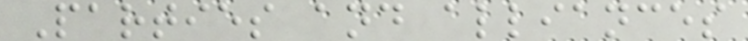Parties and alliances
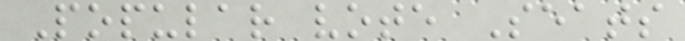Popular vote Seats
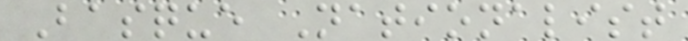Basque Nationalist
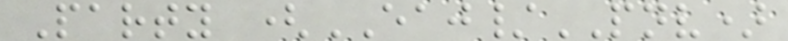Party (EAJ/PNV)
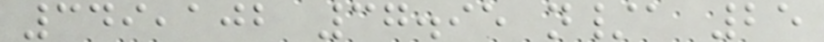349,102 37.95 n/a 25
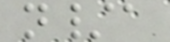n/a
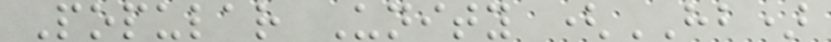Popular Unity (HB)
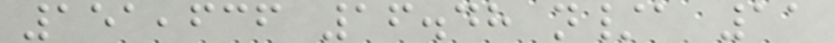151,636 16.48 n/a 11
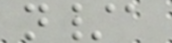n/a
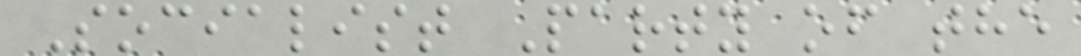Socialist Party of the
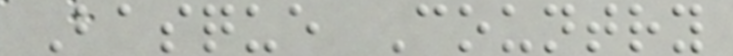Basque Country
